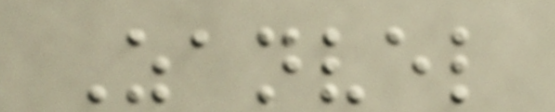Zanvel
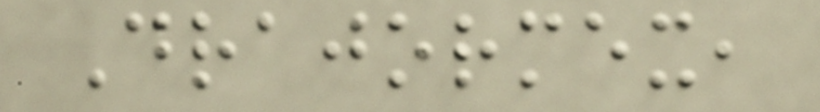Drajormex,
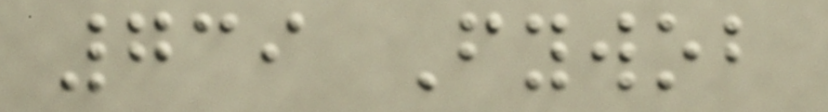739 Fywob
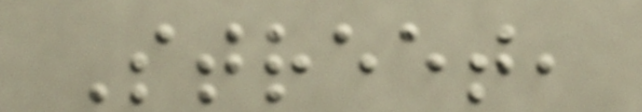Street,
